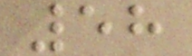58
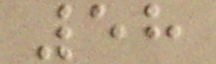58
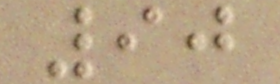90
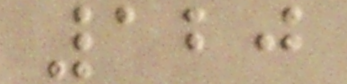120
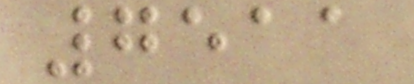7511
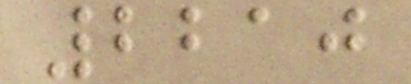2210
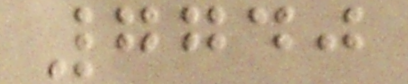7740
